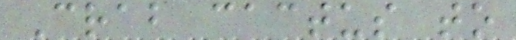Crab cactus to
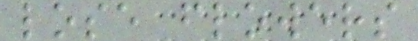lose flowers
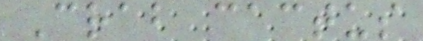Crab cactus
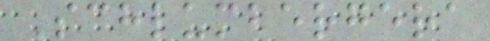Schlumbergera
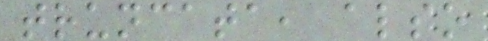truncata, also
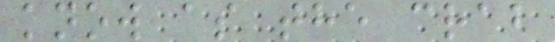know as the crab
